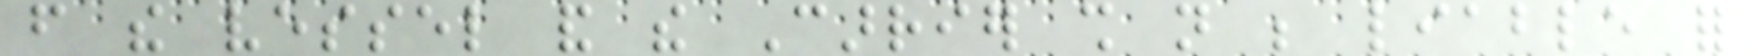from the vessel and the Carrier shall not be liable for
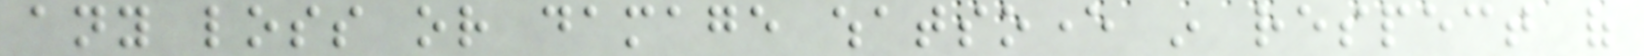any loss or damage whatsoever in respect of
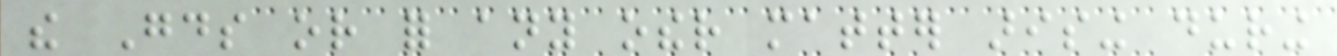the Goods or for any other matter arising during
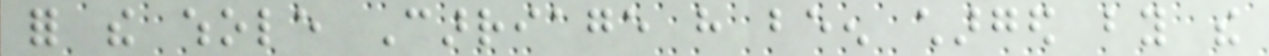for the whole Carriage have been charged by the
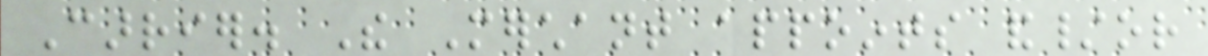Carrier. The Merchant appoints and/or
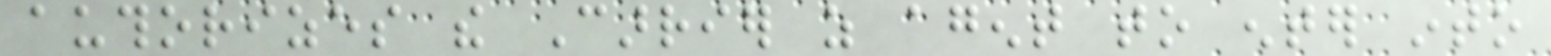authorizes the Carrier as agent to enter into
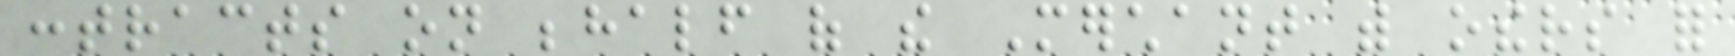contracts on behalf of the Merchant with others for
